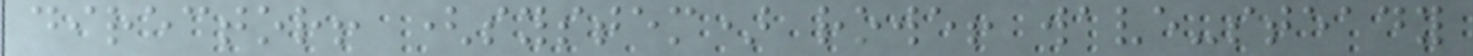director! (system) rowe! wave-steady
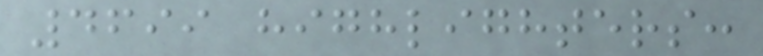4699 highlighters:
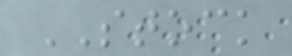STOCK
